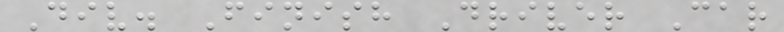Div. Finish Driver Car
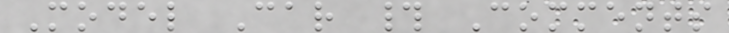Model Car # Comments
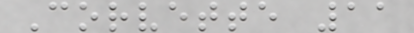Corvette 11
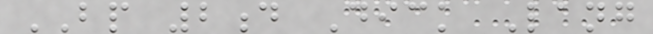BP 2d Dick Lang
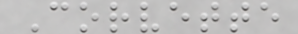Corvette
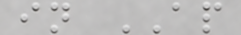in AP
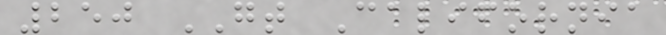250 GT California
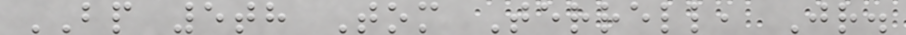BP 5th Tom Terrell, Jr.
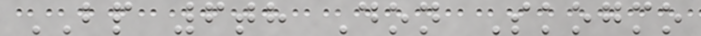BP 6th Don Skogmo
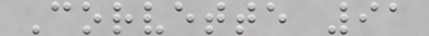Corvette 91
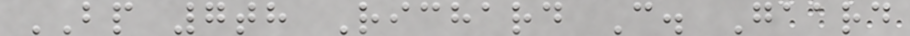BP 7th Richard C. Gaard
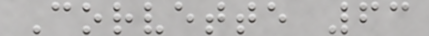Corvette 63
